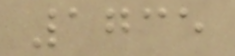1735
